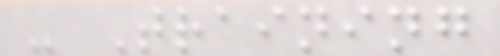- Training
